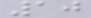10
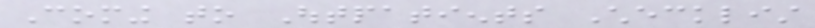Coming to Outpatients Checklist
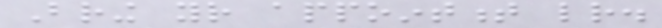Bring your appointment letter.
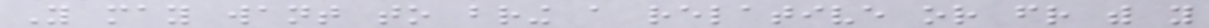You may want to bring a relative or friend with you
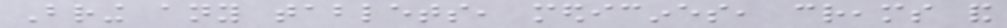Bring any tablets, medicines, creams and
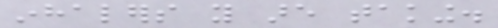inhalers you are taking.
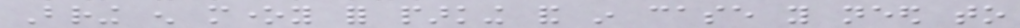Bring enough money for parking and in case you need to
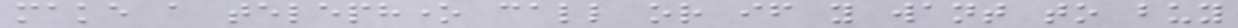make a telephone call or if you want to buy
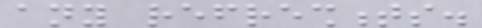any refreshments.
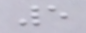5
